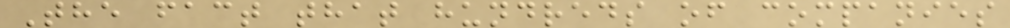The fact that hundreds of companies
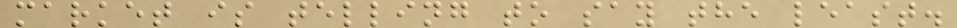market is telling to say the least.
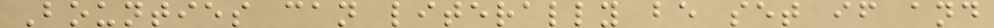Bounties can literally be set if and
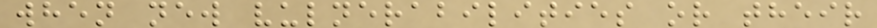when new vulnerabilities or their
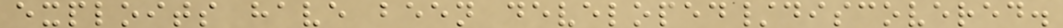exploits have been developed/discovered.
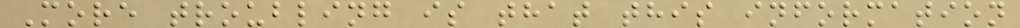More troubling is that this information
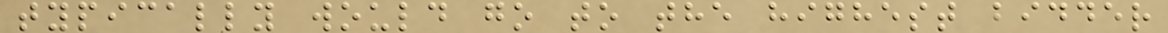typically would go to the highest bidder
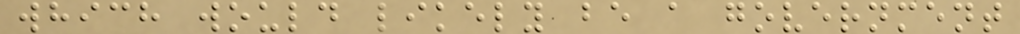which would likely be a government
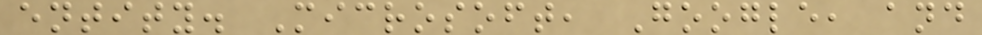entity. Microsoft, Google, and
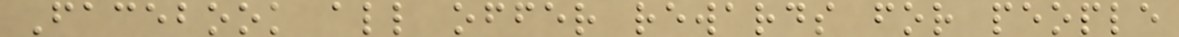Facebook all offer rewards for people
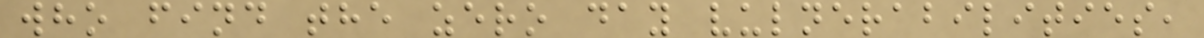who find the zero day vulnerabilities,
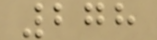278
